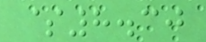$8.30
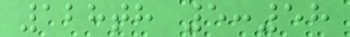128th 5:58
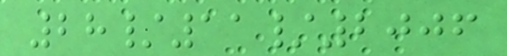28/11/2006
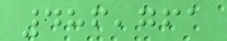486,761
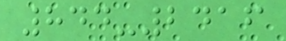844-2416
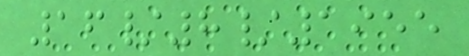16/8/1955
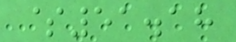$51.18
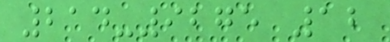214-9275 12
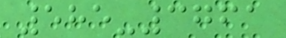585-3761
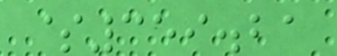$359.21
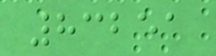83251
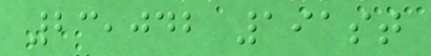23,042 191st
